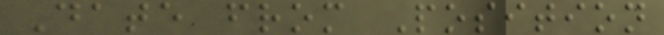Date from Position
